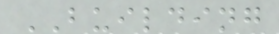BUILDING
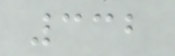332
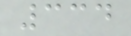334
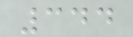344
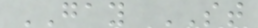GAY ST
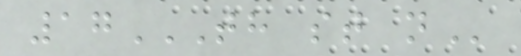17TH ST N
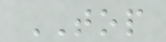TOP
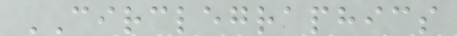CIRCLEGRAPHICS
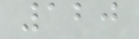120
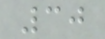30
